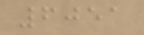6051
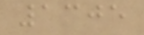1305
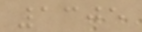1305
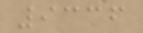9336
